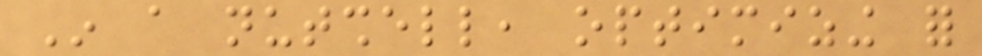In a nutshell, optimizing for
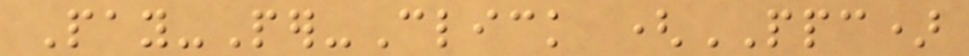Pay-Per-Click (PPC)
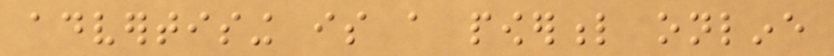advertising is a powerful online
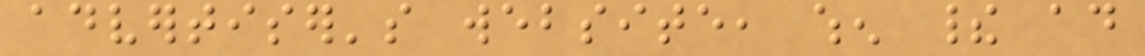advertiser's website, when their ad
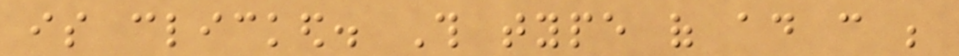is clicked. This type of ad can be
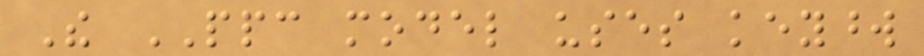The PPC model uses keyword
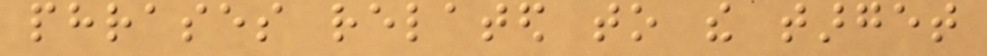phrases related to the target
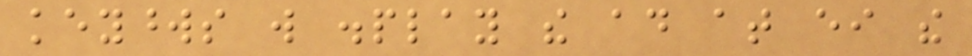keywords will display the ad at either the
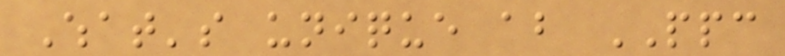What's unique about PPC
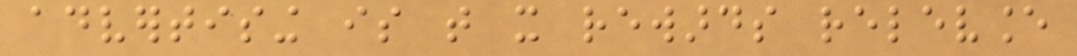advertising is that it rewards relevance
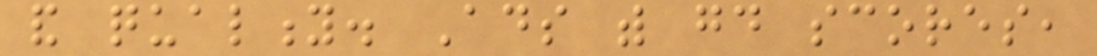and quality. Ads with good scores,
